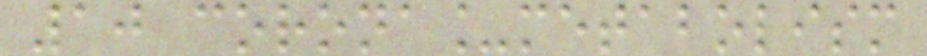10 corona_metabolism
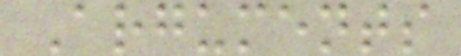Arguments
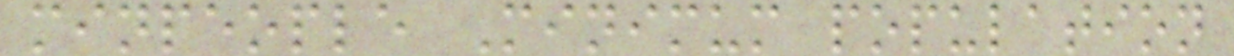minpeople Minimum population
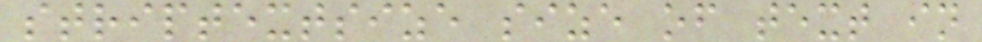striptextsize size of text in
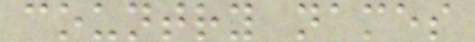country names
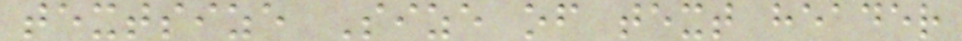textsize Size of text header
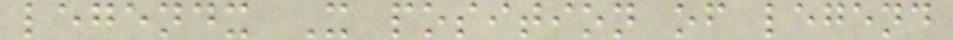legendx X position of legend
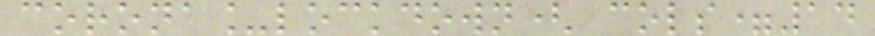corona_lockdown( cols=14
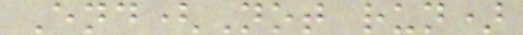End(Not run)
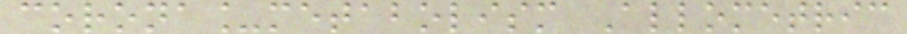corona_metabolism Allometric
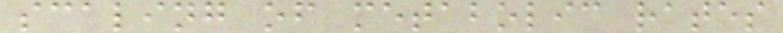scaling of metabolic rates
